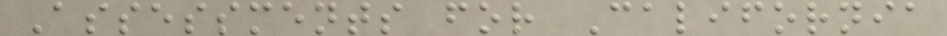Assessments for California
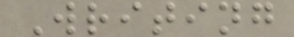Writing
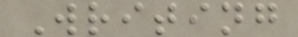Writing
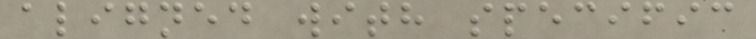aligned with specific
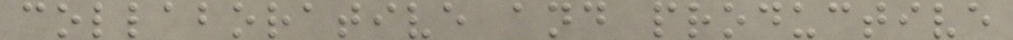collaborative and productive
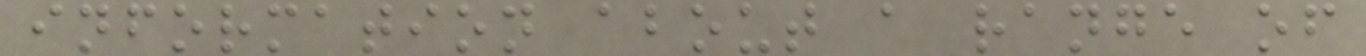information about a range of
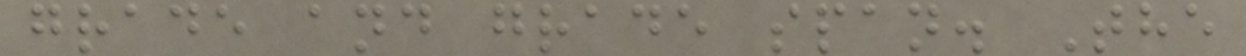grade and grade span. The
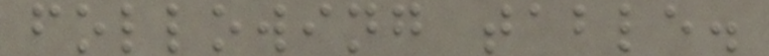following table.
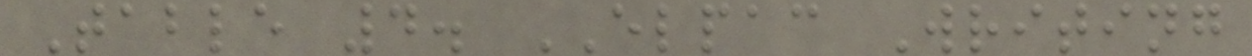Table 4. ELPAC Writing
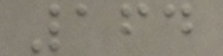164
